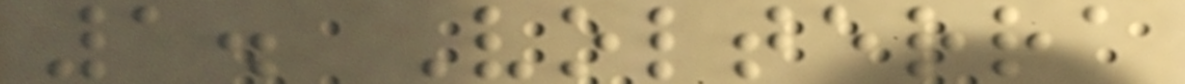1. Volterra
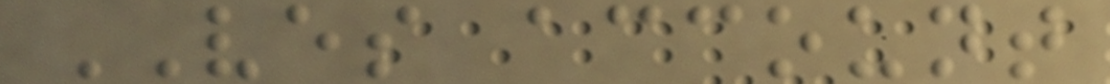VES account
